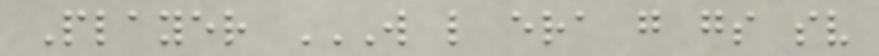Player W L ERA G GS SV
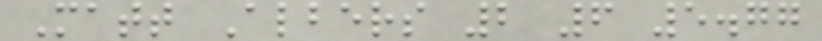Matt Albers 2 6 5.77
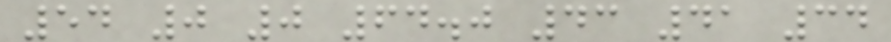54 0 0 64.0 43 41 34
